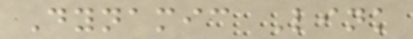Dynamic Link
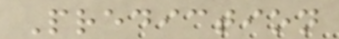Prediction
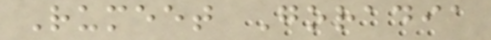Rumeet Goradia
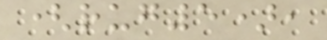(rug5),
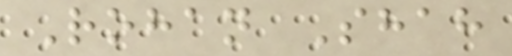Rohan Shah
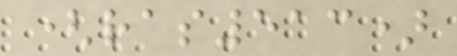(ras513)
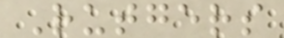Rutgers
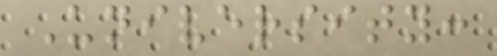University:
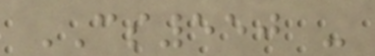CS550 -
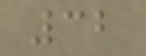32
